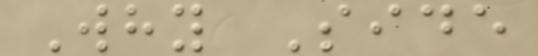Why Side
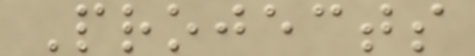Projects
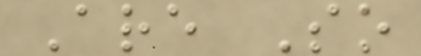Are So
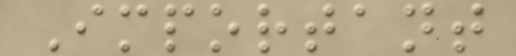Important
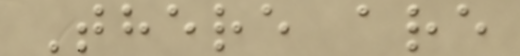There are
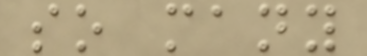so many
